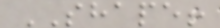SHAPE!
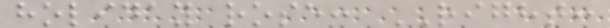holiday rose: RIGHT:
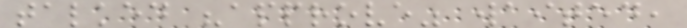talked "approve" waited,
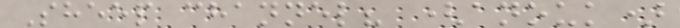Sheep channel? (anouk)
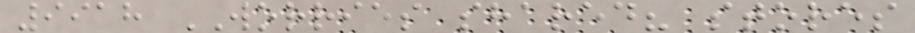9918 WORRIES shared? stores
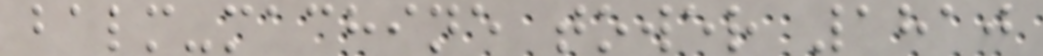balm-machine tower 1810
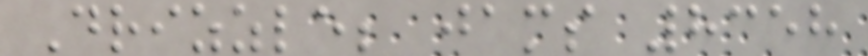Drizzle; jams 8358
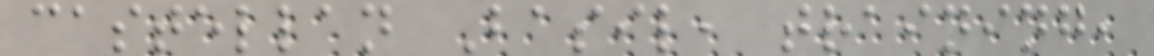castellan Basil, training,
